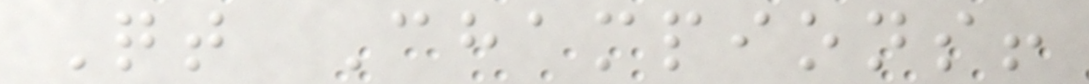Qt Champions!
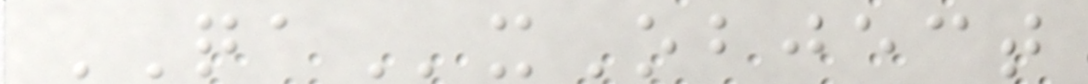QAxObject
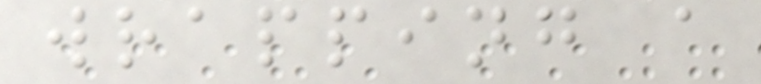wrapping a
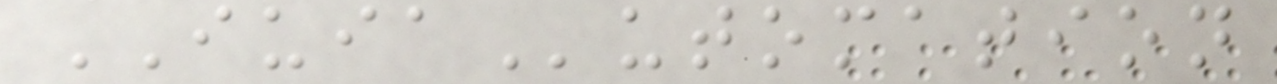IUIAutomation
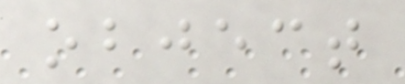object
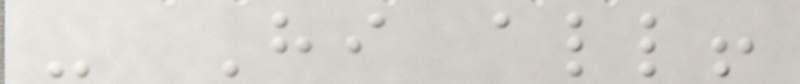- Hi all!
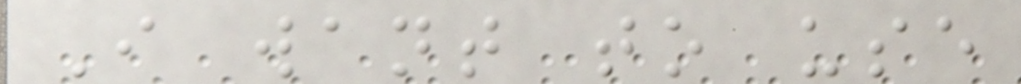I want to use
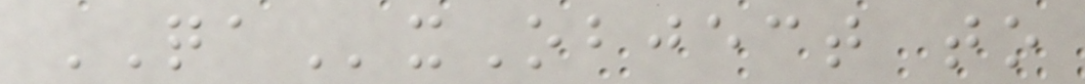QAxObject to
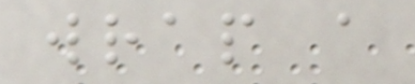wrap a
